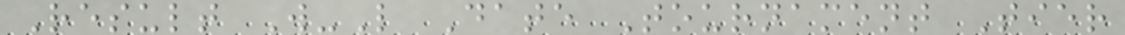Result W-L Date Tournament Tier
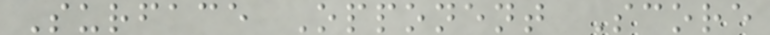Surface Opponent Score
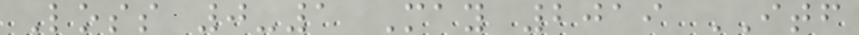Loss 0-1 May 2019 ITF
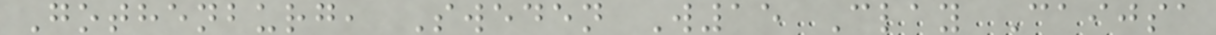Gothenburg, Sweden W15 Clay Caijsa
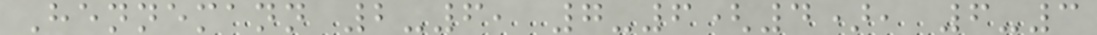Hennemann 2-6, 7-6(4), 6-3
